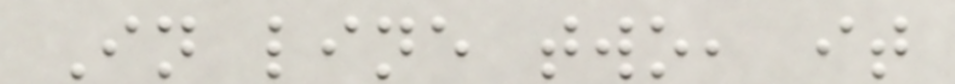In line two, it
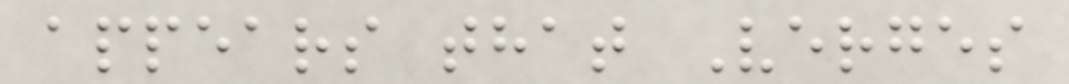appears that Verges
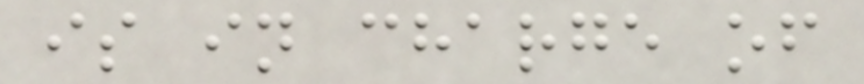is in charge of
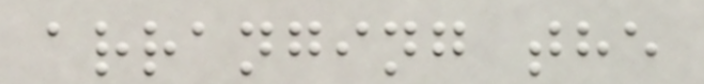arranging the
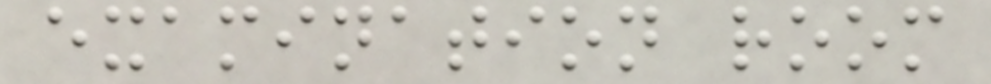examination room
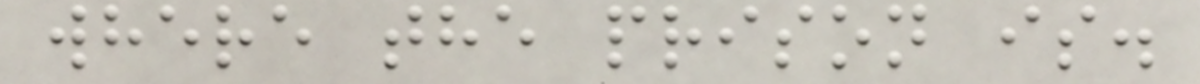where the prison is.
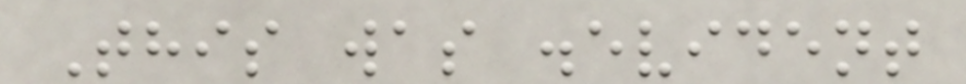This was .evident
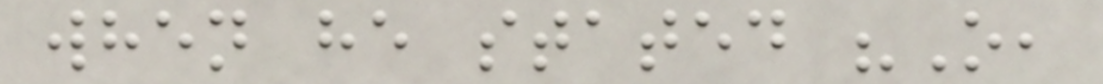when he stated "O,
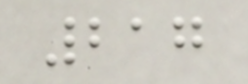217
